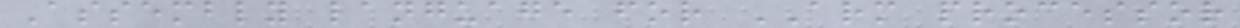Assembly language for ARM processor
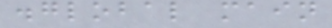.global main
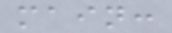main:
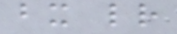bx lr
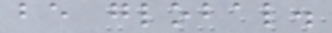be global.
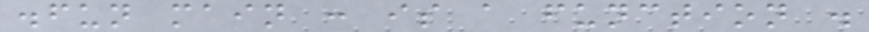.fun main : is a function .
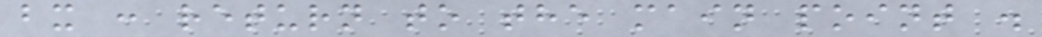bx : return to the main point .
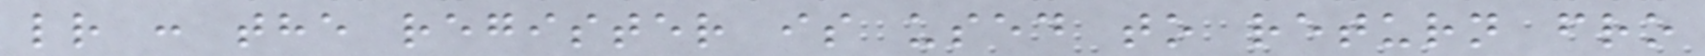lr : the register is used to return fro
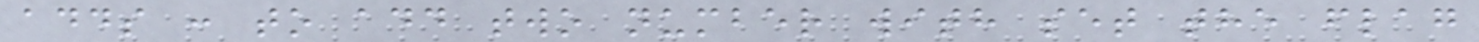adds : to add two number with set the flag
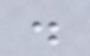.
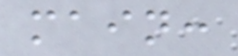main:
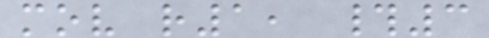mov r1, #3
